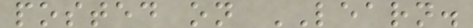posted on LEARN.
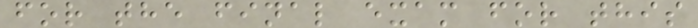for the final exam for this
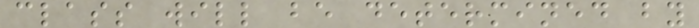class will be determined by
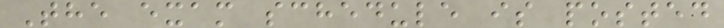The exam schedule is posted
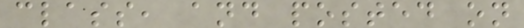class, and posted on
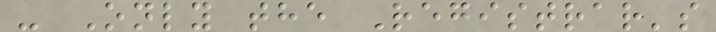- Only the Registrar's
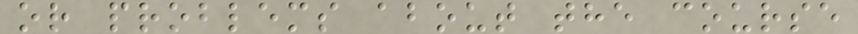or problems about the course
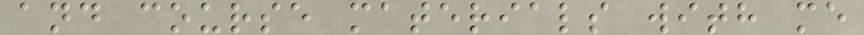and course materials with me
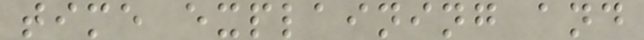time explaining and
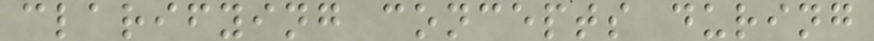clarifying concepts during
